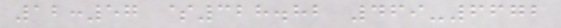12:57 $328.82 469-6672
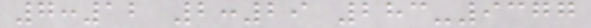7:12 2:29 283-9377
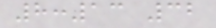8:13 32
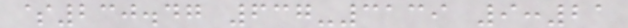$230.47 637-3139 9:21
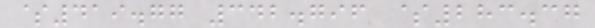$419.77 342.796 $283.37
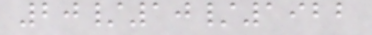20/10/1922
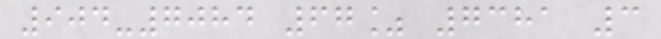904-7084 67% 7381 3
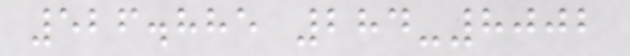526.885 284-8002
